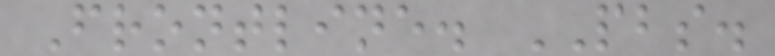Frontline. PBS.
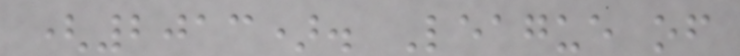(2013). League of
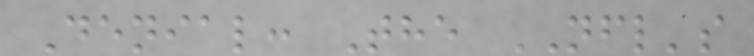Denial: The NFL's
